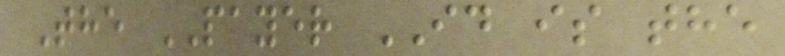The PAYER ID is the
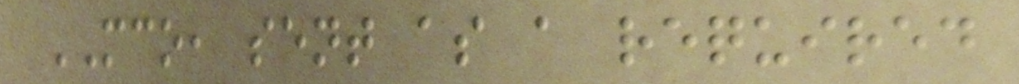MCO, sent as a required
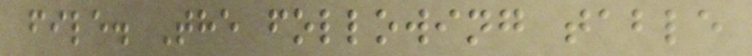file. The following table
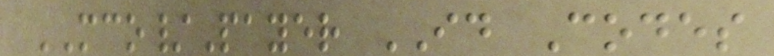MCO/Payer ID Codes
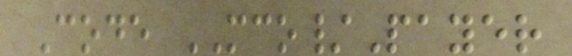Code MCO/Payer
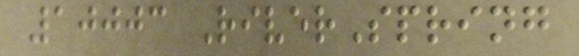10003 RiverSpring
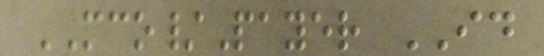MCO/Payer ID
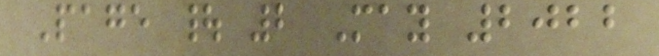Page | 2 May 2022
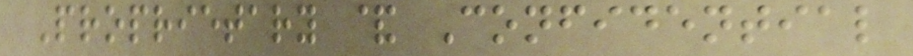Proprietary & Confidential
